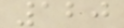120
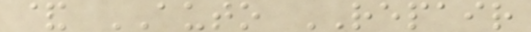& AUTO REPAIR
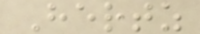Hertz
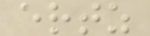ertz
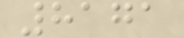8171
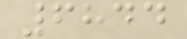6844
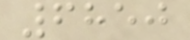6850
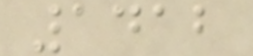1412
